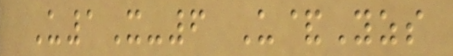U1X-6 U&Yzs
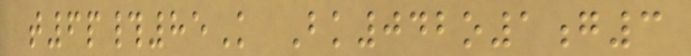t6p#85K Bk042o1g3
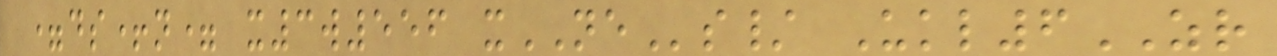=ds+n= x3w556 xNEs/ Ukl6ZR
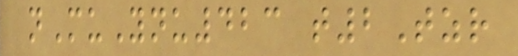nMuYnu423 t2Tzr
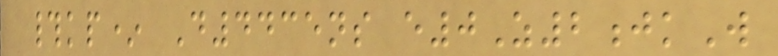#kp* D4435ns e0Z2jkW
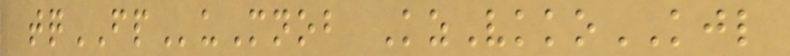tqFPuMnob KzVkkoKJL
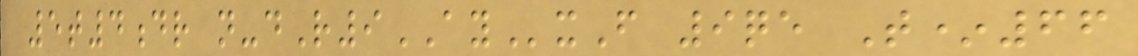5t4dr n-dR9AYxF 9qe T*66
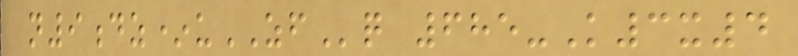n9dz*uZFq 685-K3x4
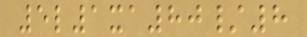5l1xa80/8
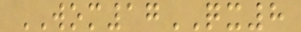WOM17QX8
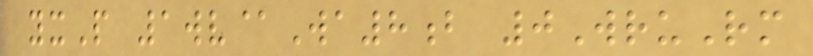yxP 1wv@Wa8b 0WruRm
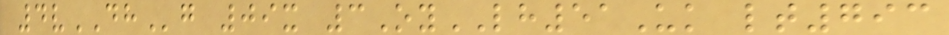4vDHg 09x 3OyLH51Uk lt793
